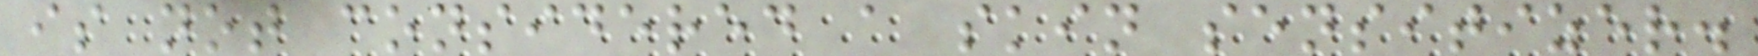is not considered a skin sensitizer.
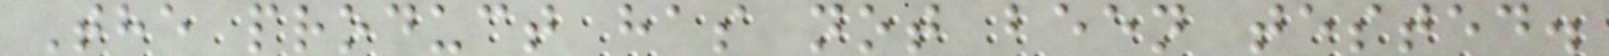The product has not been tested.
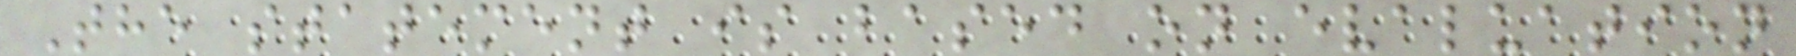The statement is based on evaluation
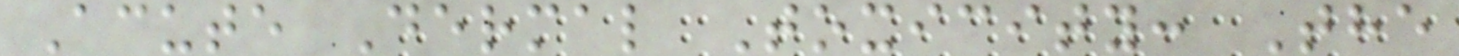Acute Dermal Toxicity: The
